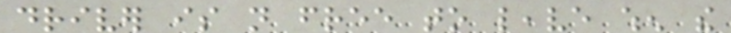driver is not free to leave when the
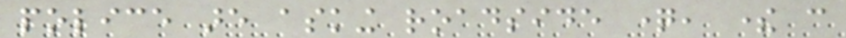police are asking roadside question, there can
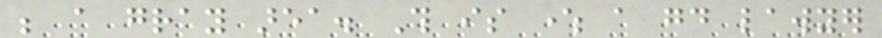be a gray area. This is where a good lawyer
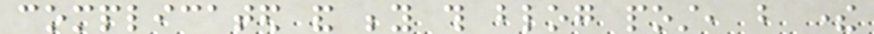complicated and beyond this blog post, but there
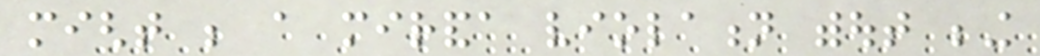might be a miranda violation without being
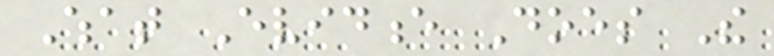What Evidence Does The
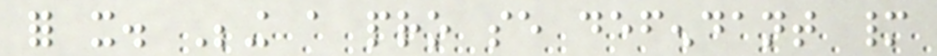for it. Being a pro se defendant many
